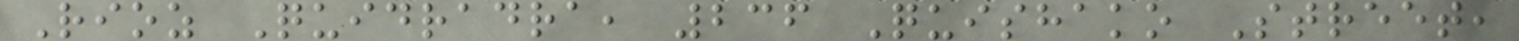Rioz Quidradra, 236 Quishako Street,
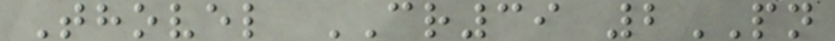Thovel CR39 2PN
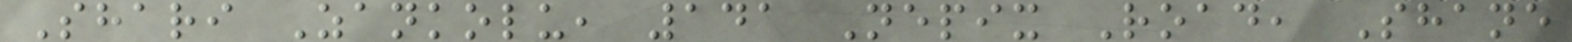Shari Zankolu, 141 Nepix Road, Shane
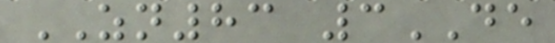ZN83 3DE
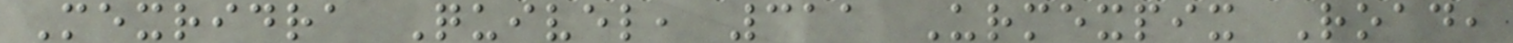Mexridra Quivel, 311 Urmexpix Road,
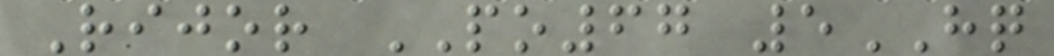Rijor PO67 5HQ
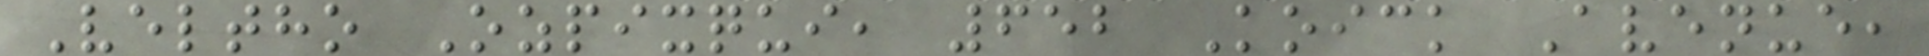Veltho Ozpixqui, 652 Koick Avenue,
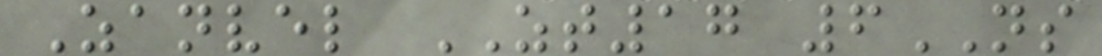Zanvel ZT17 6NS
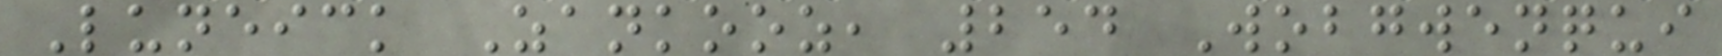Luneick Zankooz, 254 Wobgwenqui
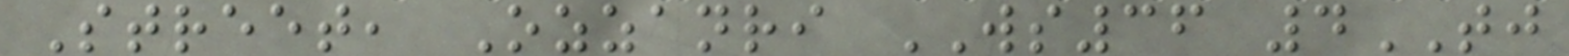Street, Ozzanri WS36 4TJ
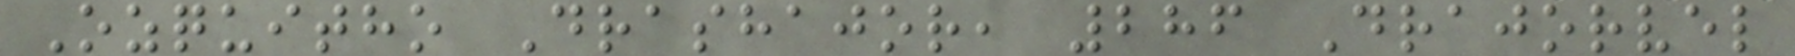Ozquitho Drashajor, 286 Drajorvel
